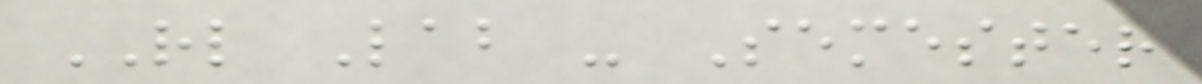RL Lab - Semester
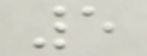5
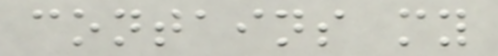contains my
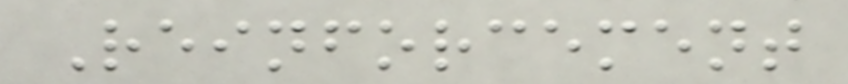Reinforcement
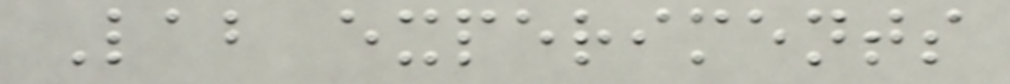Lab experiments
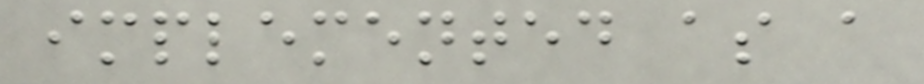implemented as a
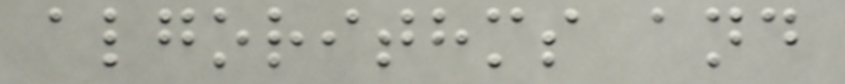algorithms and
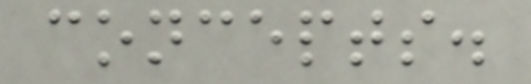concepts.
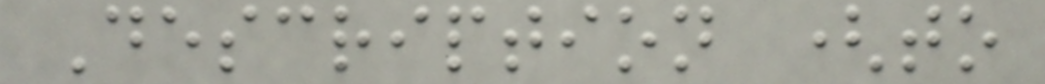Description (to
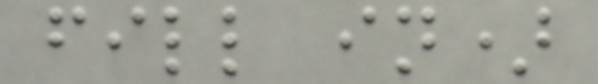fill in)
